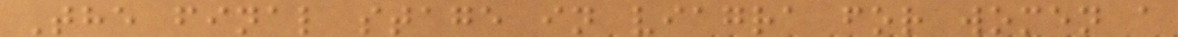The final stage in viagra for women a
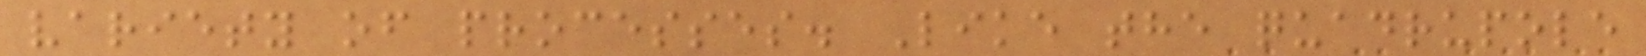variety of processes. Like the quadrupole
